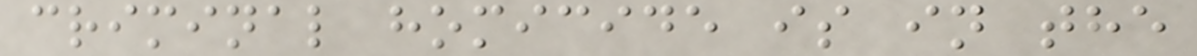criminal homicide is in the
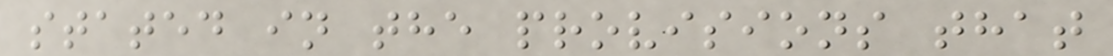stated in the provisions that
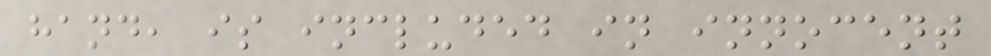hand, is included in innocent
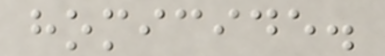homicide.
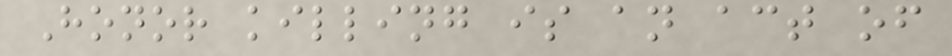Honor killing is an act of
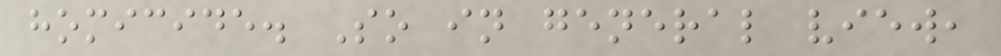homicide. So in general view,
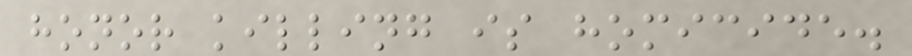honor killing is homicide.
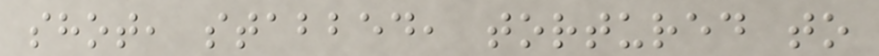shot, stabbed, tortured to
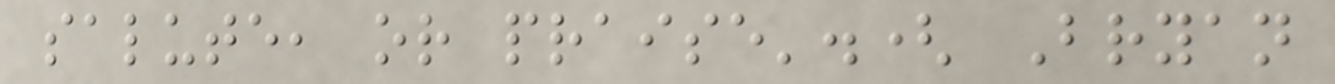salute, or praise'.( Bryan
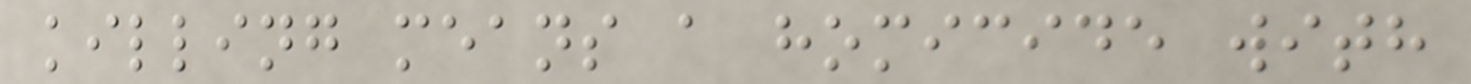killing means a homicide with
